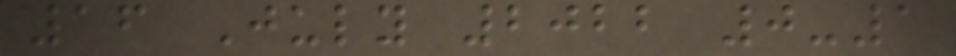16 July 2022 0-1
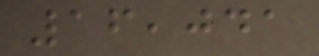16,041
